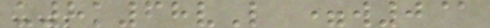u8k68vL =w0@
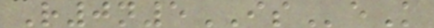R0n5ISeK
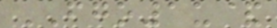FGO1u&
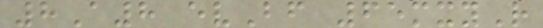8A8 evBf 65mxyR
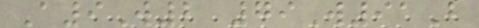A9W2 79W91B
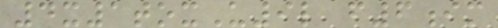4x1toxU9l f6im
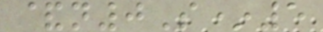&n0S*5
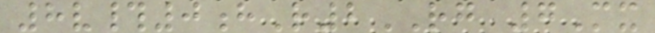8v#0hR2RG 7Mx
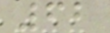62
